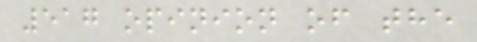517 opinion of the
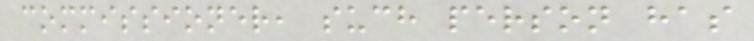commissioner, such person has
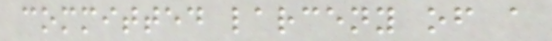committed larceny of a
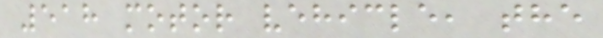518 motor vehicle, the
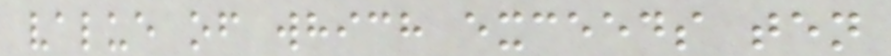value of which exceeds ten
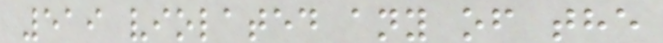519 violated any of the
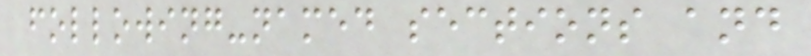following-named sections and
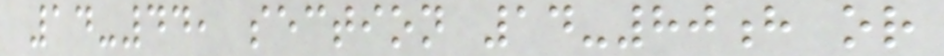14-44, section 14-80h or
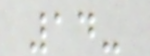14-
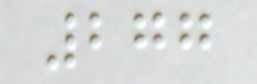277
